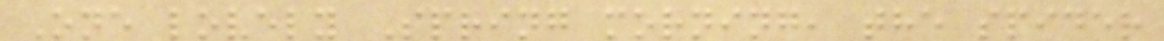One lovely Spring morning, the spider
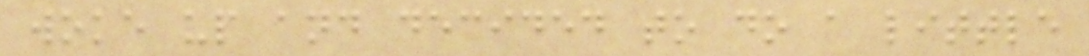woke up and decided to do a little
